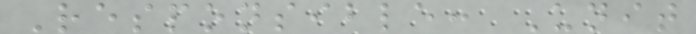Responsible: Unit
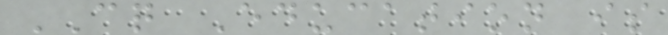CQ Education is
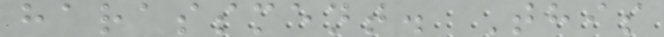harassment. This
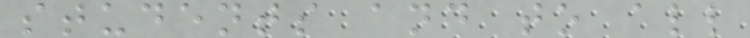students and to all
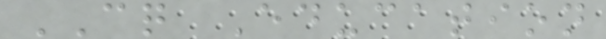CQ Education
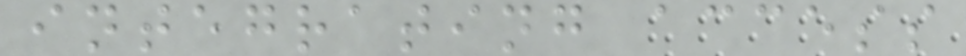integrating access
